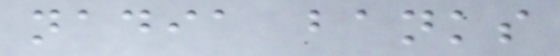nadia banks
